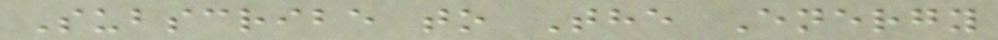Subscribe to The Energy
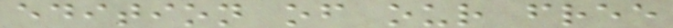edition of our free
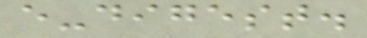e-digest.
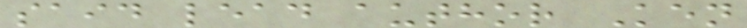said lead author Ken
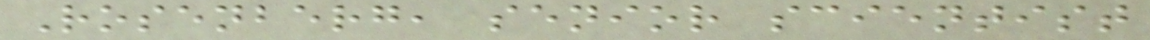Rosenberg, senior scientist
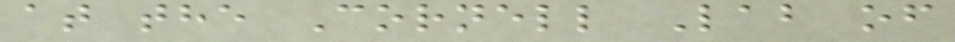at the Cornell Lab of
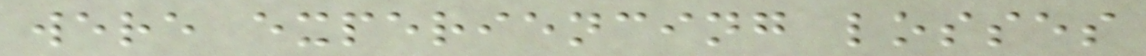were experiencing losses
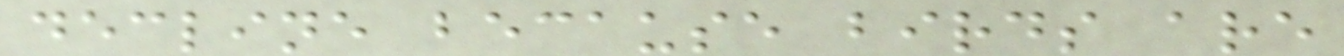decline because birds are
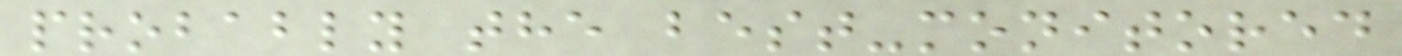probably the best-monitored
